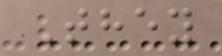They
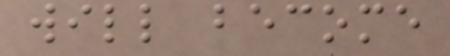will become
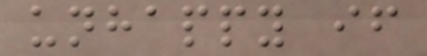unhappy if
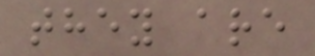they are
